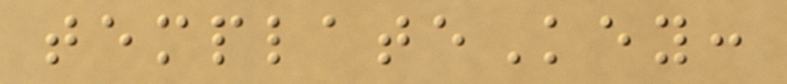templateKey:
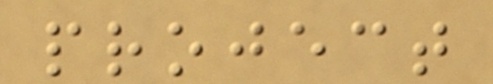project
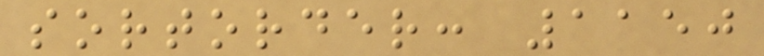sortorder: 1150
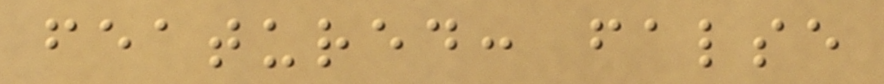featured: false
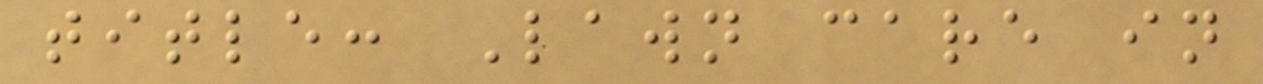title: Lawn care in
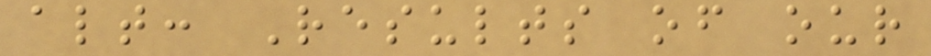alt: Results of our
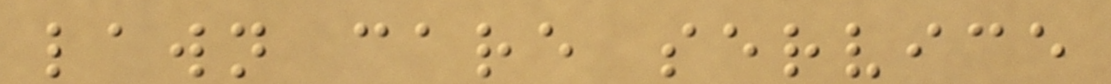lawn care service
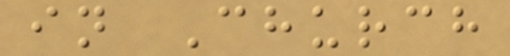in Church
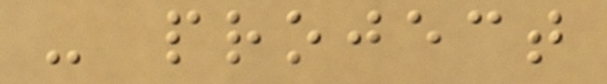- project
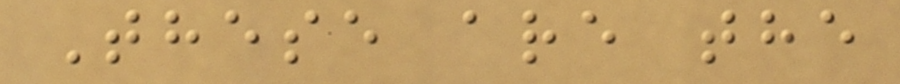These are the
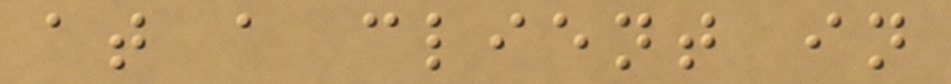at a client in
